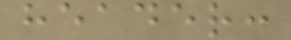header:
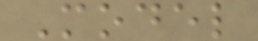Model
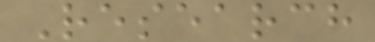Research
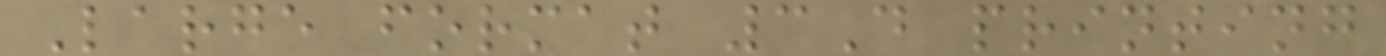Large format 3D printing
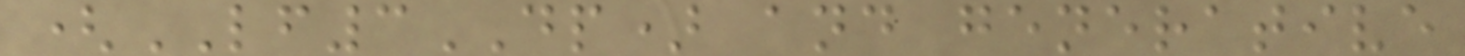(LF3DP) and generative
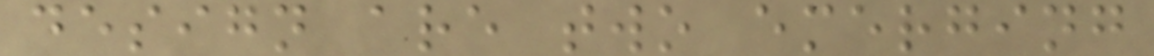design are two emerging
